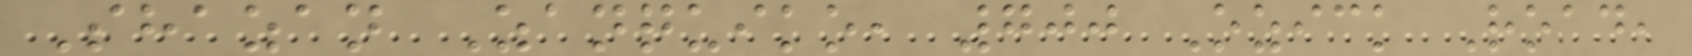Shazan Zanquiko, 700 Ozick Road,
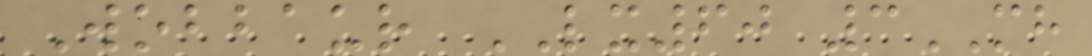Wobbaur LX60 3MH
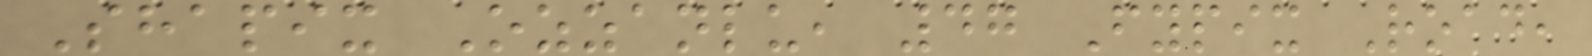Shapix Ozzanlu, 47 Fypix Road,
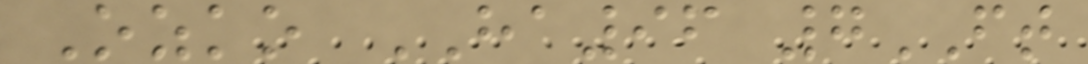Ozko HA96 7FT
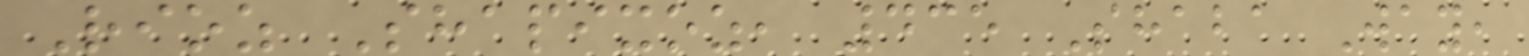Rioz Shapixoz, 435 Shaba Way,
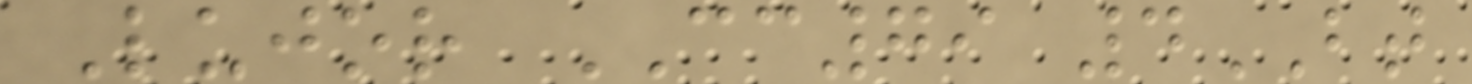Lujor CC79 4BT
